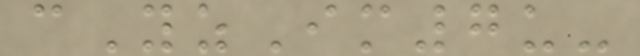cYzIm7u-
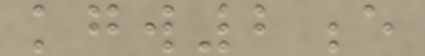kgw2e
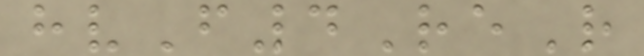hvF4ReR
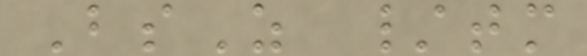BsZ /tm
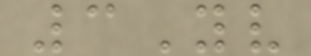3Yv
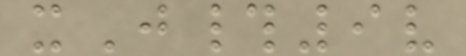xJ#9v
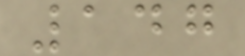147
